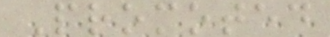Promoted
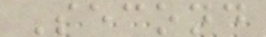Second
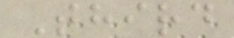Third
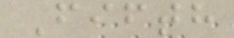Fifth
